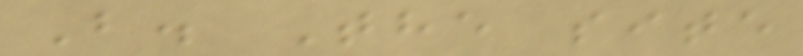B. The site
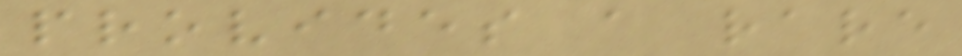provides a rare
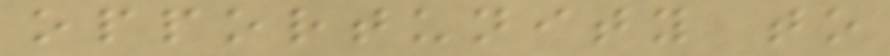opportunity to
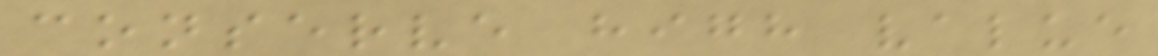conserve high value
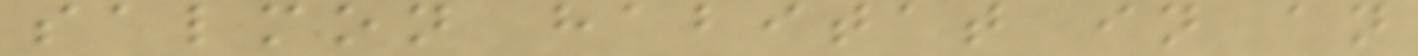salmon habitat in an
